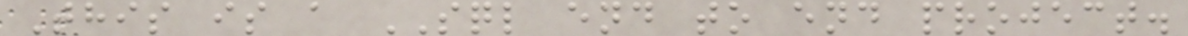This is a SQL end to end project.
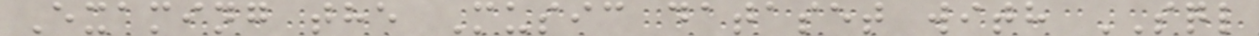Examing the Music dataset with SQL
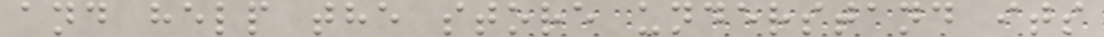and help the store understand its
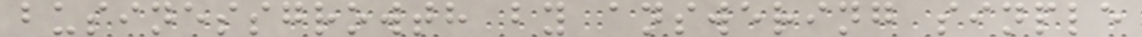businessgrowth by answering sinple
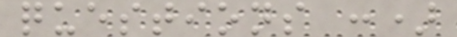questions :)
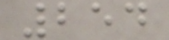254
